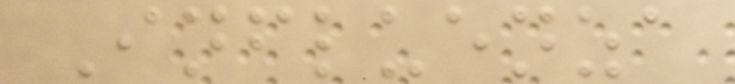Influenza
